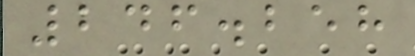246.258
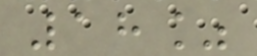18%
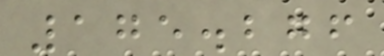175.276
